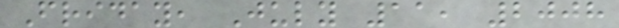Friday, July 11, 2008
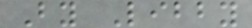By Libby
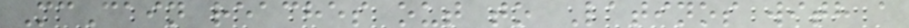McCain reaches out to Latinos with a
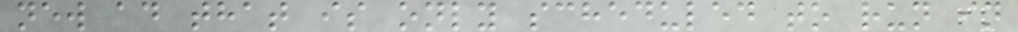new ad that is only scheduled to run in
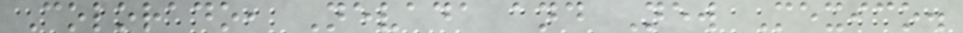Colorado, Nevada and New Mexico.
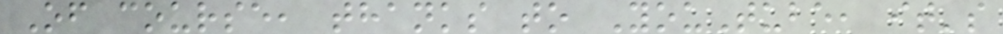Of course, thanks to YouTube, it's
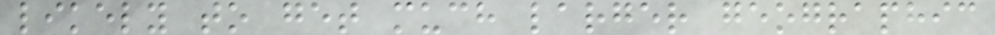likely to get much larger geographic
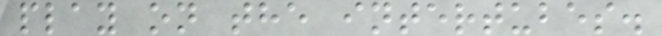play on the intertubes.
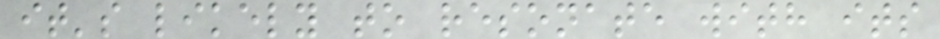it's likely to resonate with its
